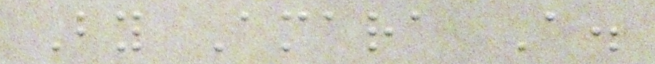By Amara A.
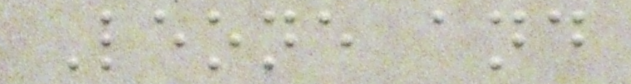Leone and
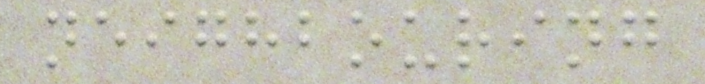neighbouring
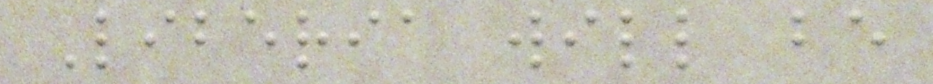Liberia will be
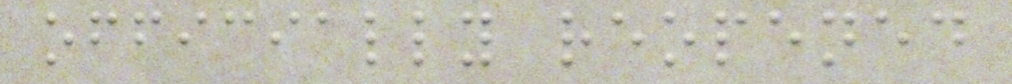officially reopened
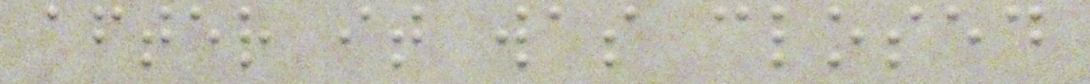after it was closed
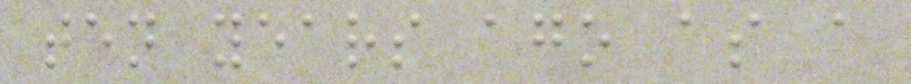ten years ago as a
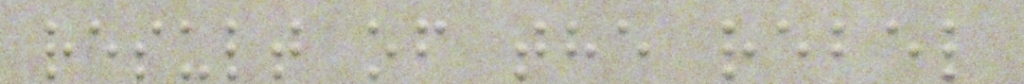result of the rebel
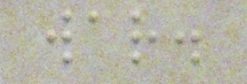war.
